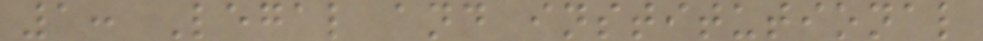1: Legal and institutional
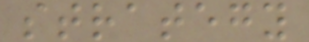strategy
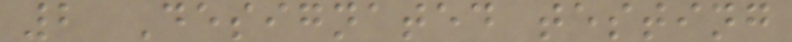2 Designated testing
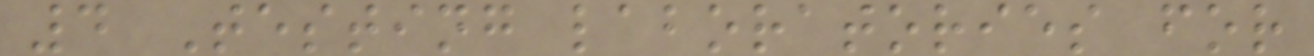4 Testing laboratories for
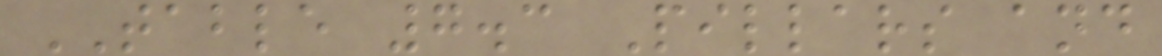TABLE 7.3 Pillars and
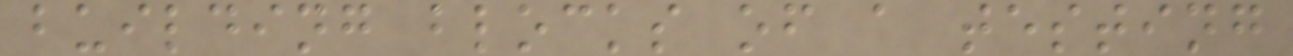building blocks of a testing
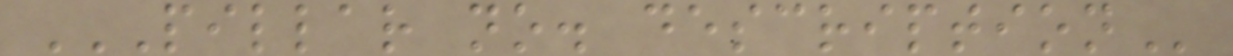PILLAR NO. DESCRIPTION
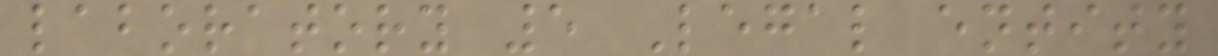laboratory 5 Legal entity
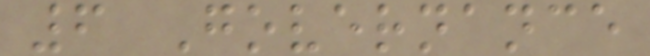6 Governance
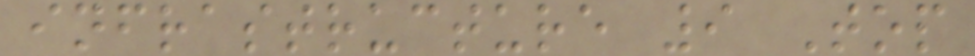infrastructure 9 Top
